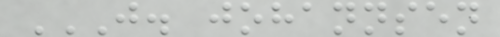J. JOHANNSEN
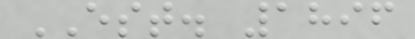EST. 1896
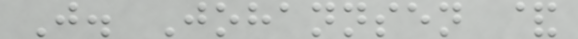J. Johannsen &
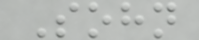Sohn
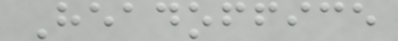Headoffice
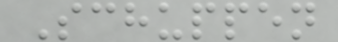Schuppen
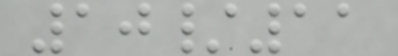10/11
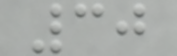30
